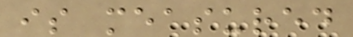is measured
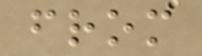from
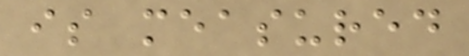is measured
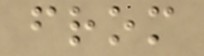from
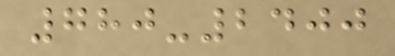780-2400
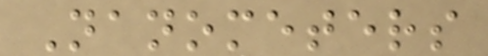Nanometers
